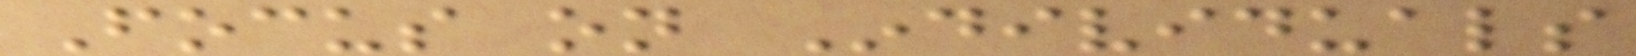Focus on Individuals
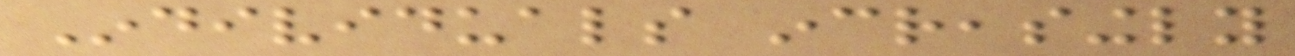Individuals increasingly
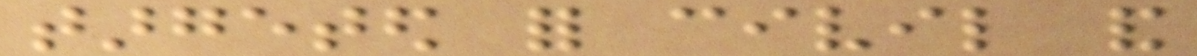targeted for civil and
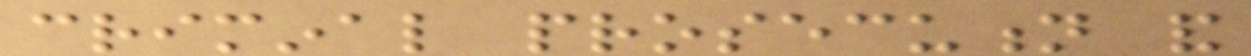criminal prosecution and
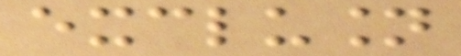exclusion
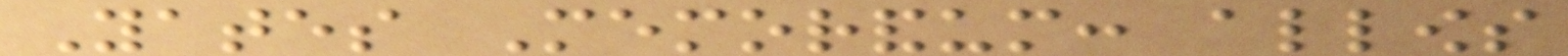Yates Memorandum: allows
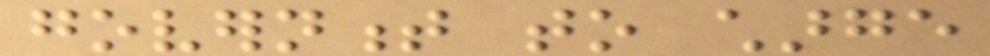government to charge
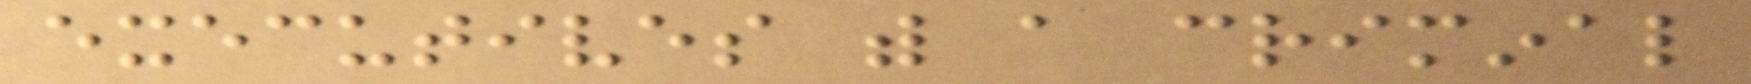executives with a criminal
